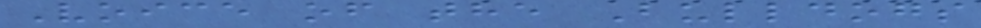Voice of the Bulldogs
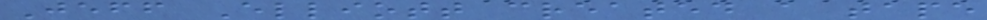Jeff Elliott created a tape
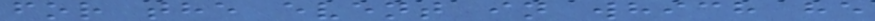for the event in which he
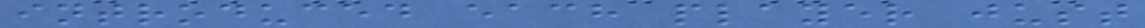introduced each player just
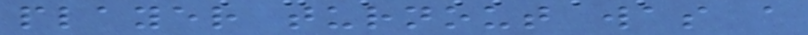player turnout was a
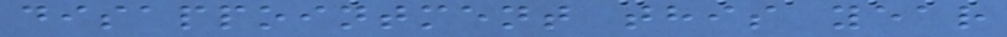disappointment this year
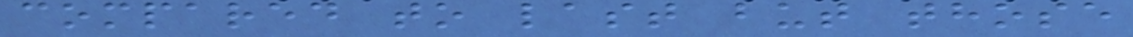compared to last but those
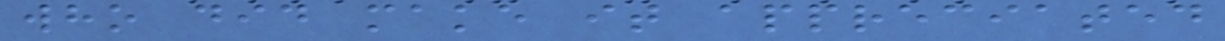who did make it appreciated
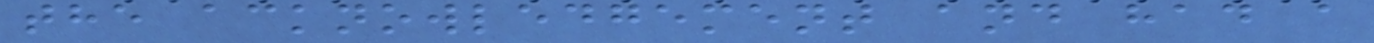the acknowledgement and had a
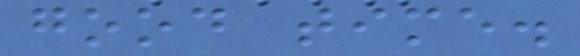good time.
